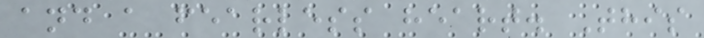and a fearless heart. This
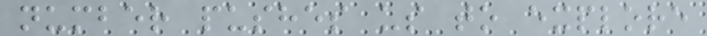number pushes us to explore
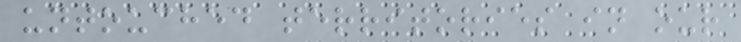untouched territories in our
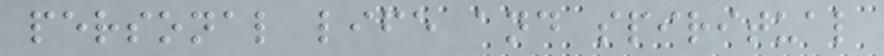personal life and spiritual
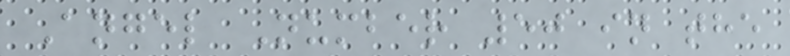Angel Number 50 in the
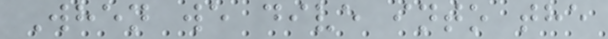When we dive into the
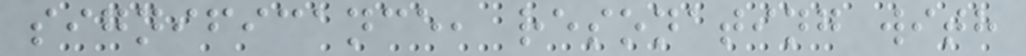significance, resonating with
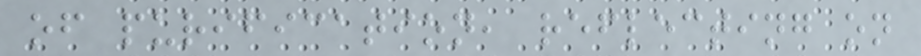of purification, reflecting on
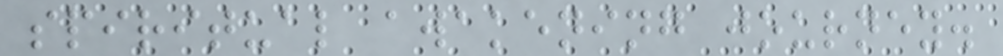spiritual awakening journey.
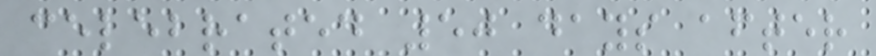celebrated 50 days after
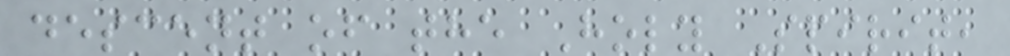descent of the Holy Spirit,
